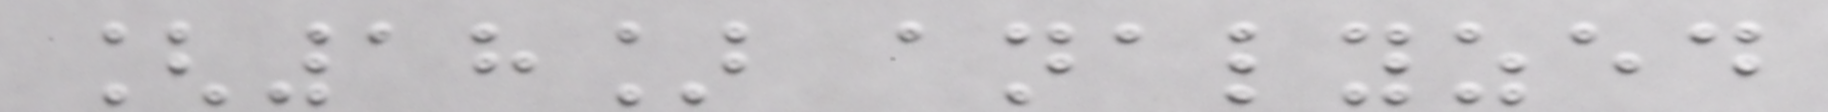[18] analyzed
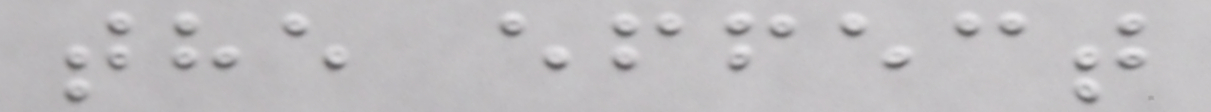the effect
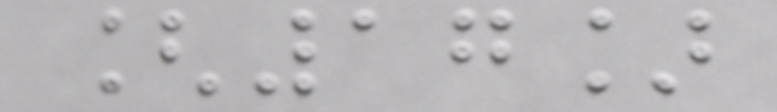[17]
